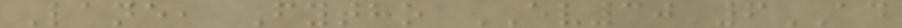Lane, Fytho EV30 6AD
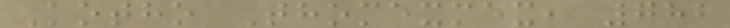Kotho Thomexmex, 782
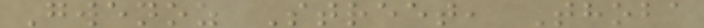Gwenoz Street, Thoba
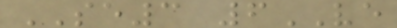SE3 6VE
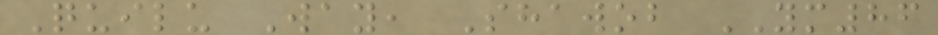Quilu Way, Shawob YM86
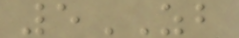5ZB
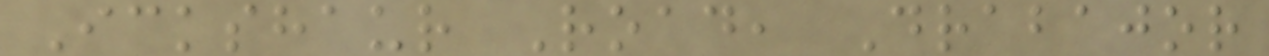Ickshaur Road, Drabajor
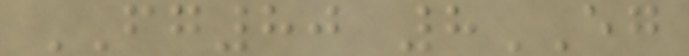FG80 8EG
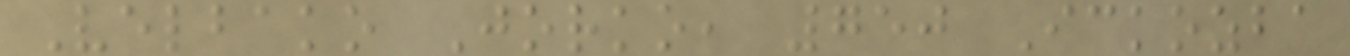Velbako Jorko, 750 Ickozba
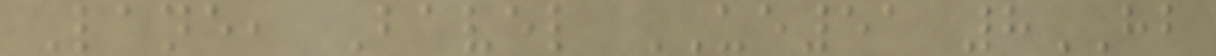Lane, Bavel UE51 8HB
